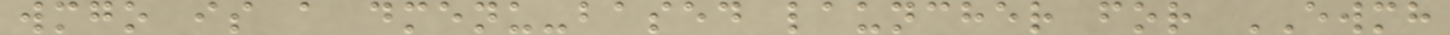wmgo is a dmenu-based launcher for EWMH
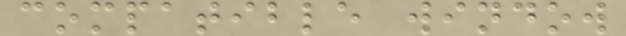compatible window
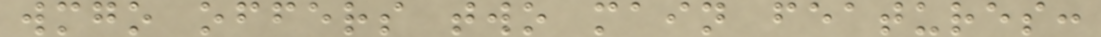wmgo offers two main features:
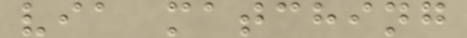via matching
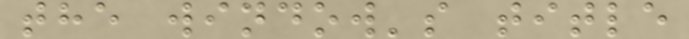the window's title
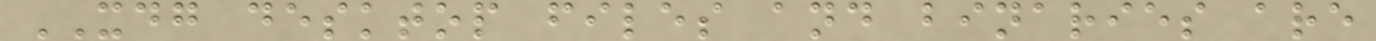XDG desktop files and binaries are
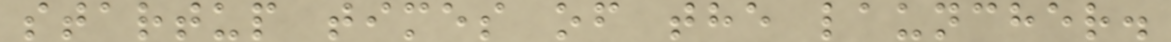startup times of the launcher.
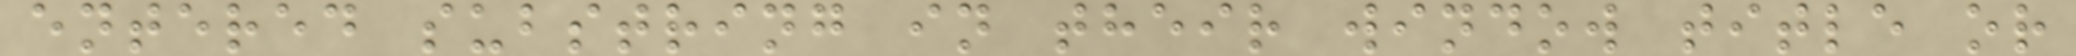entered substring in their window title or
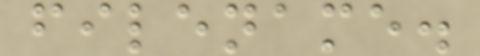filename.
